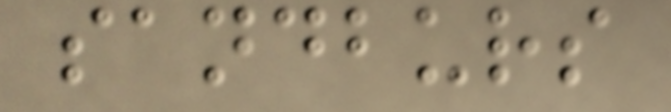sandburs
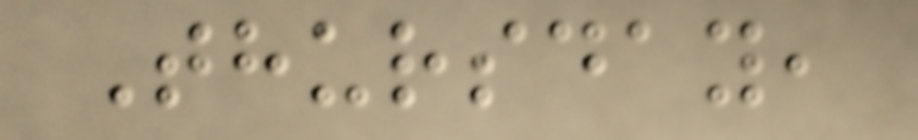Thursday,
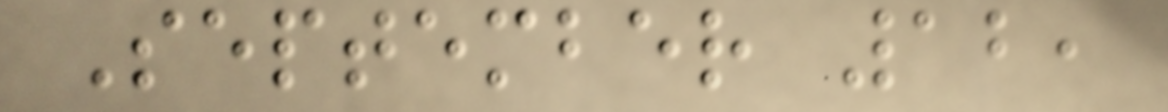September 12,
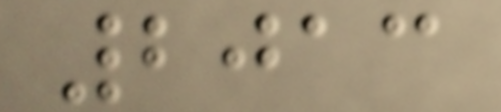2013
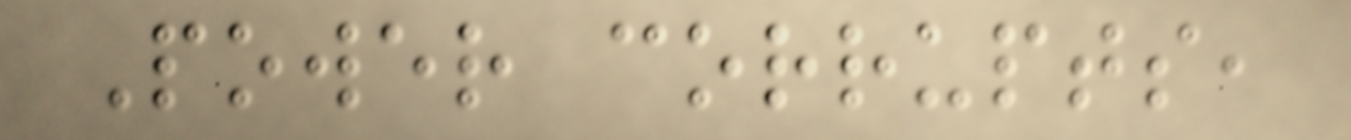Power corrupts,
